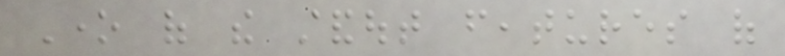One of the standout features of
